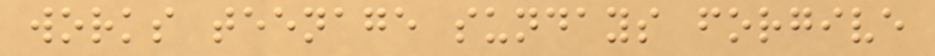works teenage sundays forgive
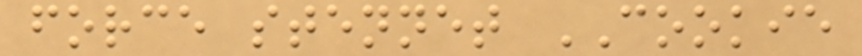force stennet COOKIE
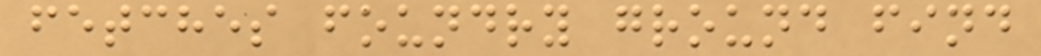fetches foundry ground find
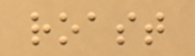roast
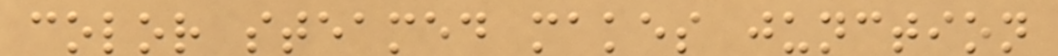color steamed makes junction
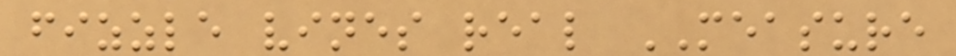fizzle vines real MEASURE
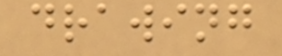drawing
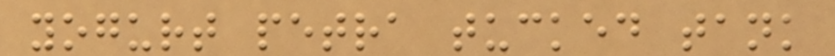yogurt petra tucked tank
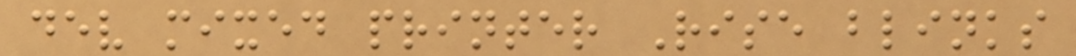dev mixed printer Rise blinks
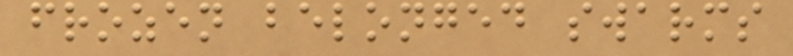frozen belonged swarms
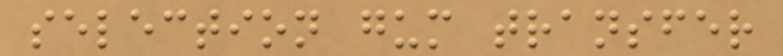selection gum transfer
